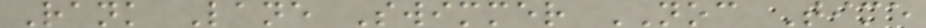Rank Lane Swimmer NOC Time
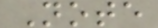Note
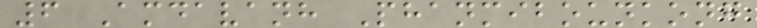6 Amdavanh Phanmibounkong
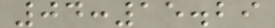04:15.29
